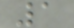1
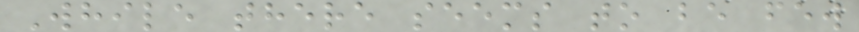While there seems to be few
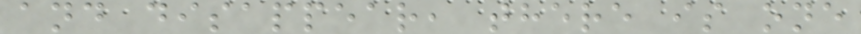and disappear, there is one
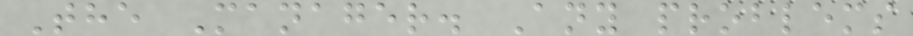The Manager. Any problems
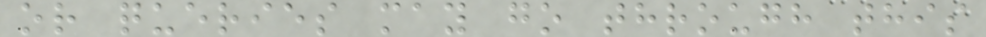or queries may go through this
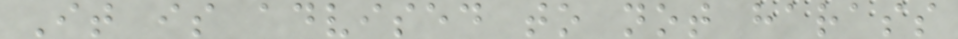It is advised to not harass
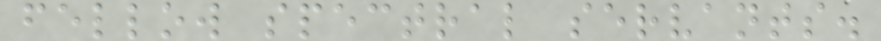fellow spectral servants.
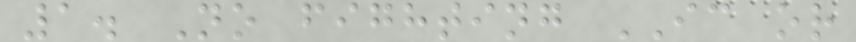1. No fighting IC or
